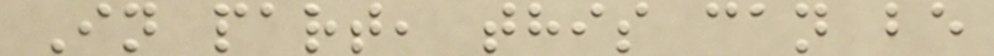In part, this can be
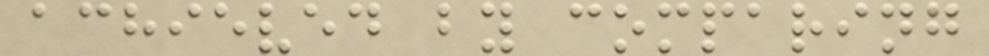achieved by comparing
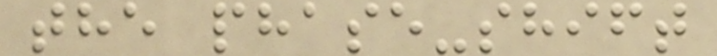the phase-shift
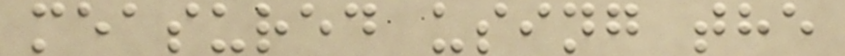measured using the
